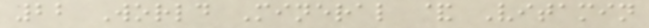22 World Mineral & Vitamin
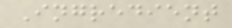Ingredient
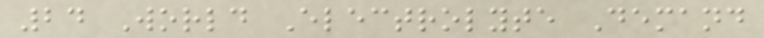24 World Electrolyte Demand
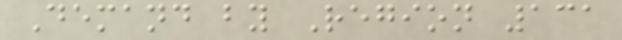Demand by Region 131
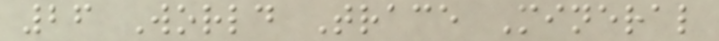26 World Trace Mineral
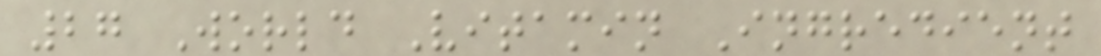27 World Vitamin Ingredient
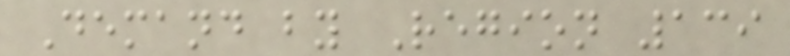Demand by Region 139
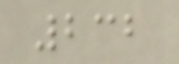232
